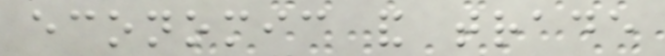economic and trade
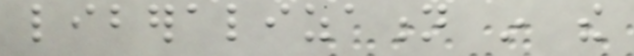liberalization in the
